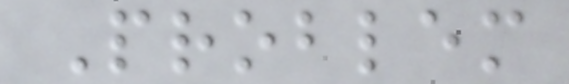Problem
